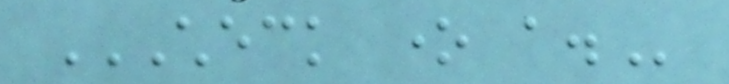CHECK ONE A.
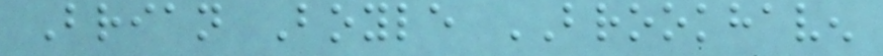Brian Boyle BROOKHAVEN
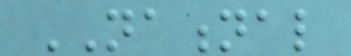NATIONAL
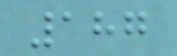187
